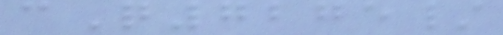cQ7275/
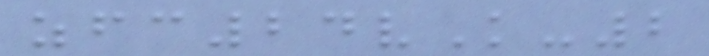zfc24vK-2
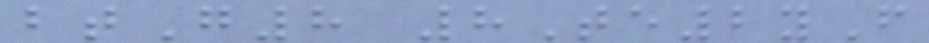btG8 8Te2yF
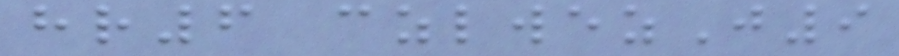hr6 czlwezJ9
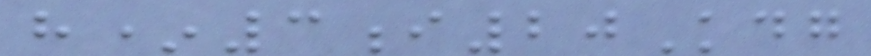h*3i20Kdg
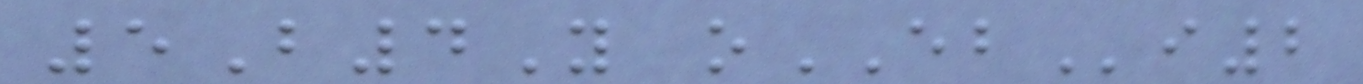5B4Y oEBi2
